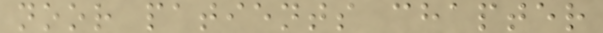noor patients chapter
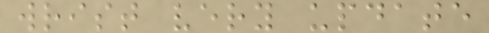wrist very update
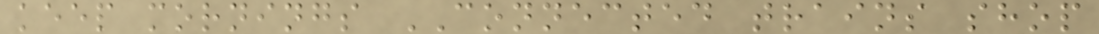keep mornings CONNECTED trains shop
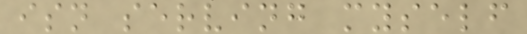isn serving myself
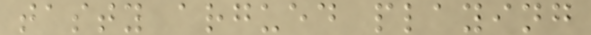tasty argued playing
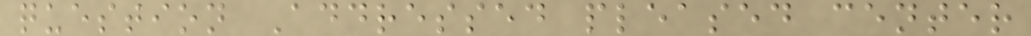question Addressed pleased center
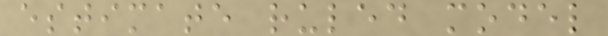estimate ruled model
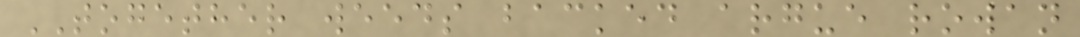TOGETHER weeds backed argue rowan
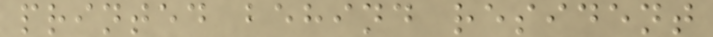printed behind resident
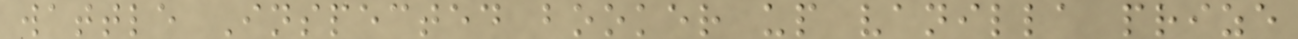wattle Inspected booker up vanilla prize
